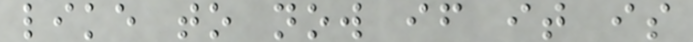like to now if it is
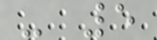- 5
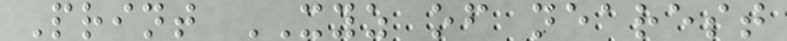Print XYZ of nearest
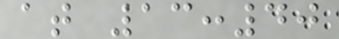at 13:40
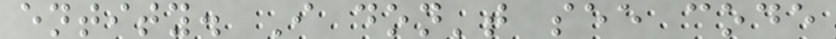entity. I don't see code
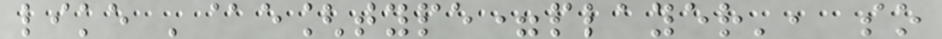like '@e[type=player', so
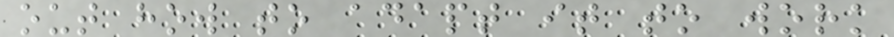out how to adapt it to work
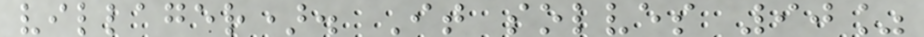villager). It solves 90%
